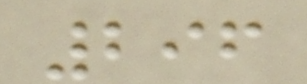296
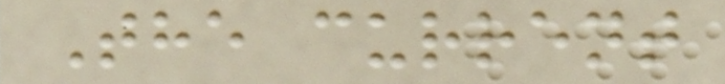The current
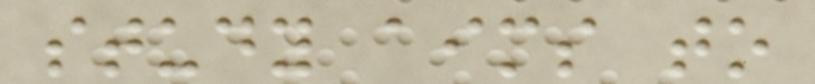study aims to
